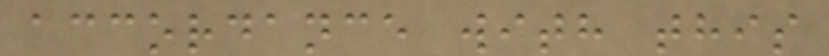accordance with this
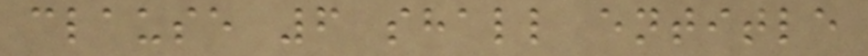clause 6 shall entitle
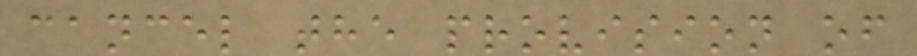cancel the provision of
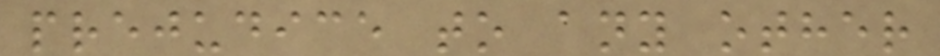prejudice to any other
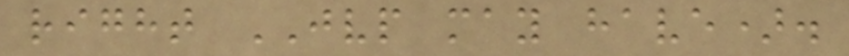right JVP may have).
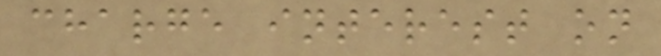charge interest on
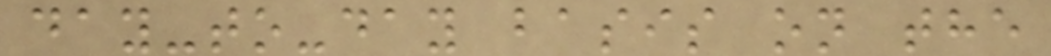day-to-day basis on the
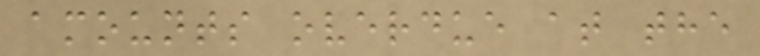amounts overdue at the
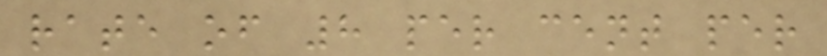rate of 8 per cent per
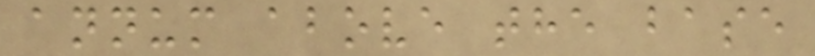annum above the base
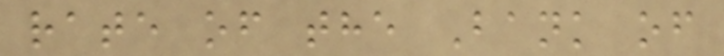rate of the Bank of
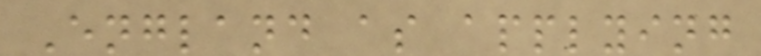England as applying
